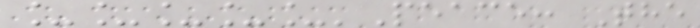_____'Peace: The
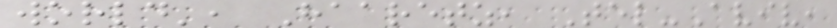world', Haaretz, Tel-Aviv,
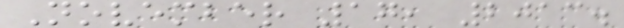November 17, 2013.
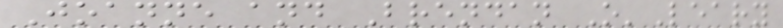Joanne and Brendan O'Leary
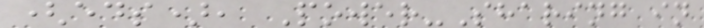(eds), Power-Sharing in
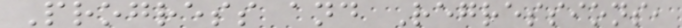Progress and Regressions,
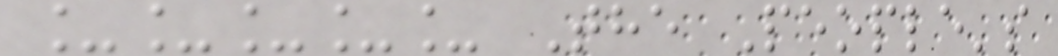_____ The People's
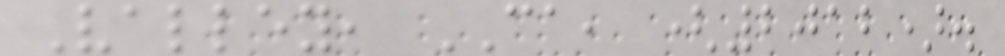Valley, CA, (2012).
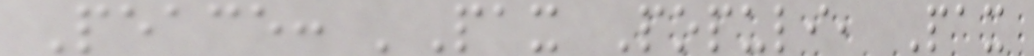Peace: 'Pax Populi, Pax
